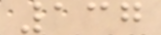137
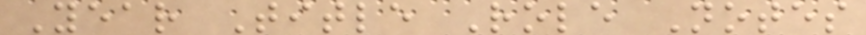Year Title Role Notes
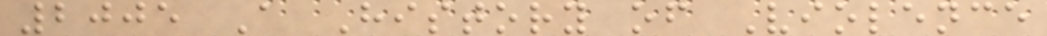2005 A History of Violence
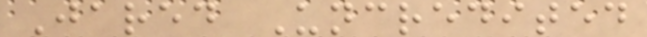Jared Uncredited
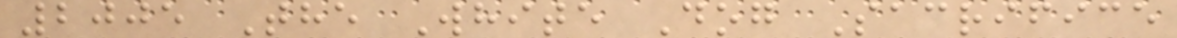2005 The White Dog Sacrifice
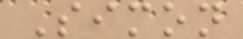Simon
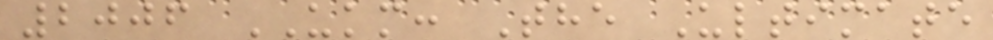2006 UKM: The Ultimate
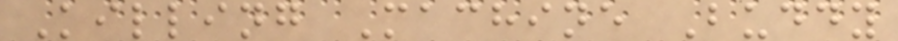Killing Machine Buddy
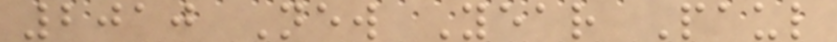2010 New Year Paul
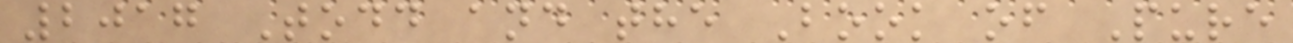2017 Todd and the Book of Pure
